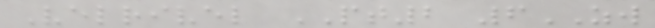Velrivel PT2 6ZW
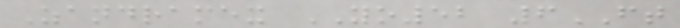Zandramex YO52 6FT
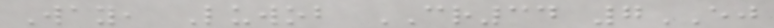Way, Luwob CR34 7EJ
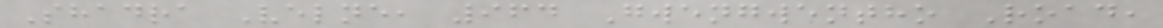Shadra Velne, 964 Gwengwentho Road,
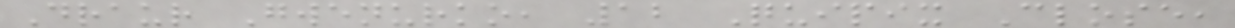Draur Gwenurko, 12 Quipix Close,
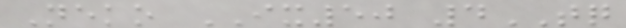Neko IX50 4TQ
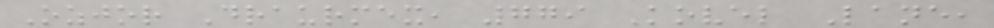Ozjor Draurmex, 779 Kovel Lane,
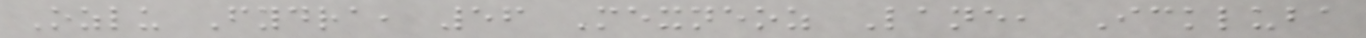Ozlu Fydra, 56 Mexneoz Lane, Ickluba
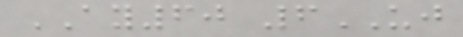AY60 6UJ
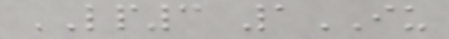LP3 1IU
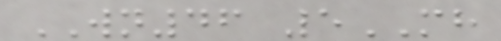WN46 5MH
